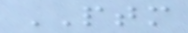PTM
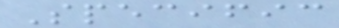Specific
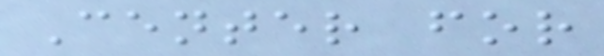Center for
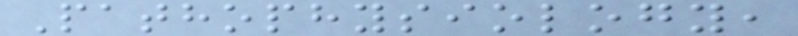Pathophysiology,
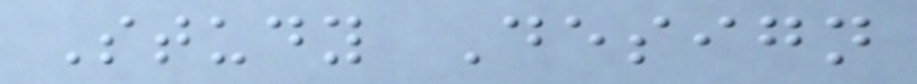Study Design
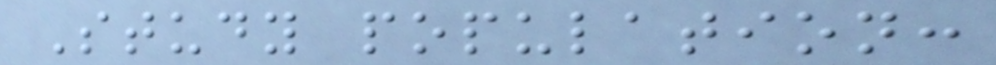Study population:
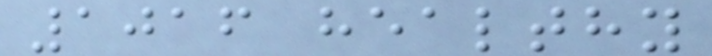1016 healthy
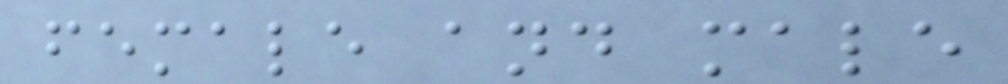female and male
